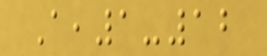A,1-12
